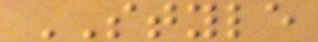STYLE
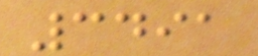3491
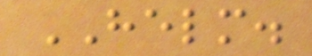HELM.
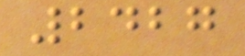2427
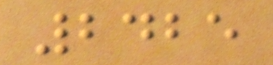2425
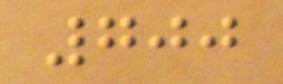700
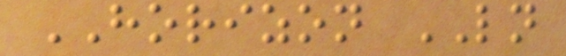HORIZON LN
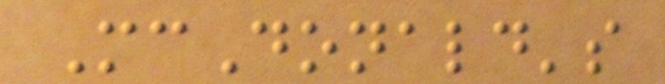McDonald's
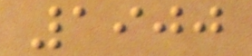1900
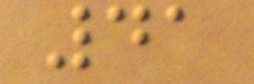41
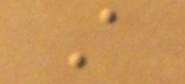A
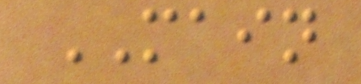MAIN
